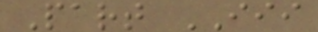Part III
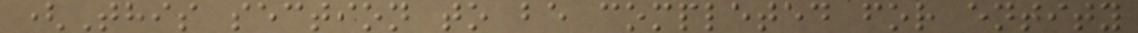(This section to be completed for entity
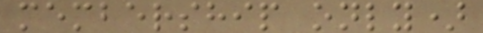membership only)
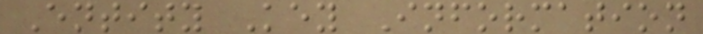Entity Key Information
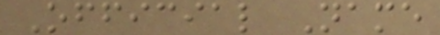Official Name
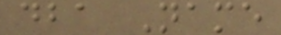dba Name
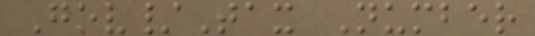Gov/Tax Number
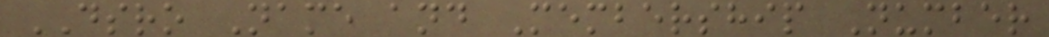DSRO Name and Membership Number
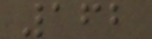162
